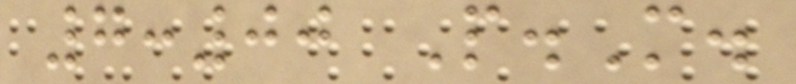7:00 P.M.
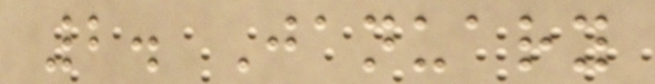2. January
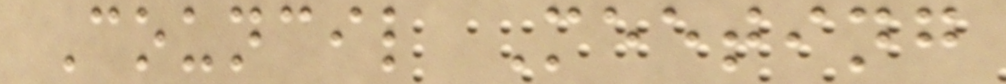Council Meeting
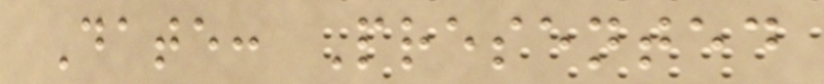Date: Presented
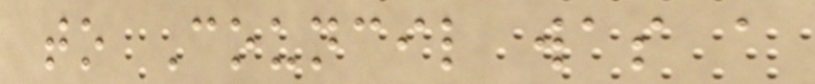to Council was a
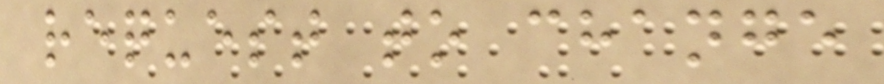request to change
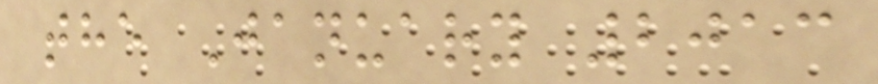the January 2013
